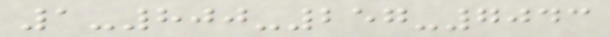1-800-257-7043
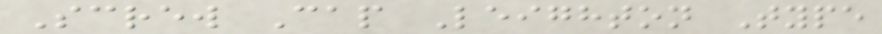Screw Cap Leighton Type
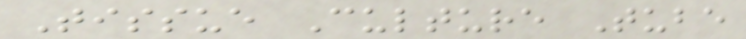Tissue Culture Tube
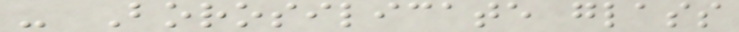- Borosilicate glass
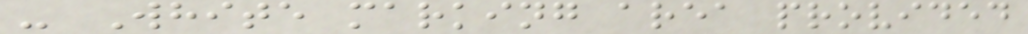- White marking area provided
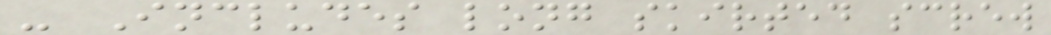- Includes long skirted screw
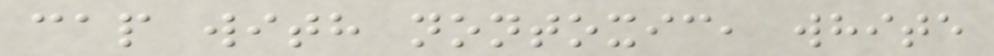cap with nontoxic, white
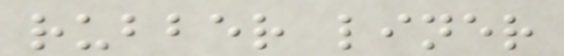rubber liner
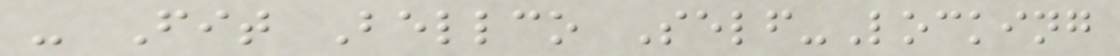- Fit Bellco Self-Locking
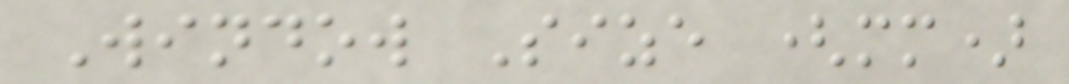Window Size (mm)
